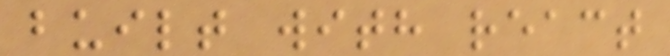built with react
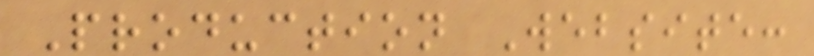Production Website:
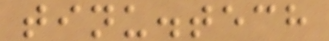tinu.tech
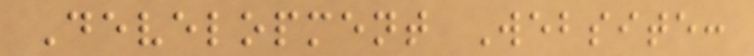Development Website:
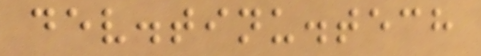dev.tinu.tech
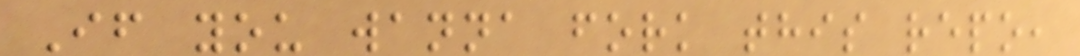If you wanna fork this repo,
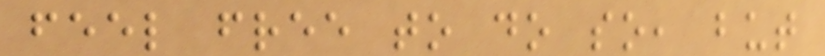feel free to do so, but
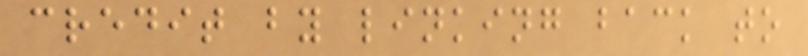credit by linking back to
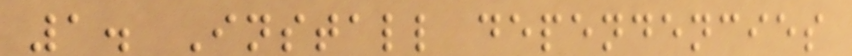1. Install dependencies
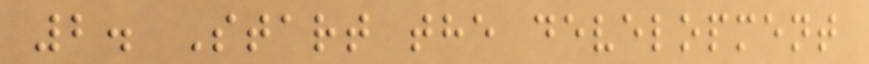2. Start the development
